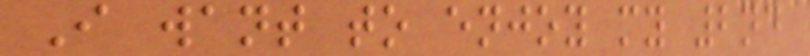I want to enjoy my 2nd
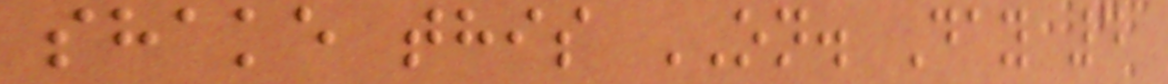shake this ON. Day 4
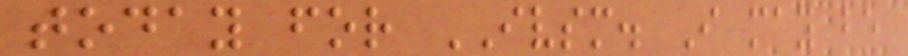today for IVSM. I may be
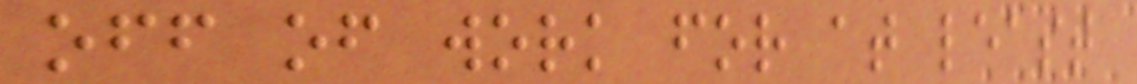off of work for at least
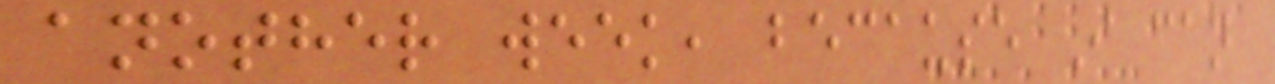another week, because I can
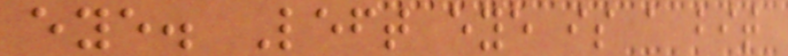eye. Left eye is a bit
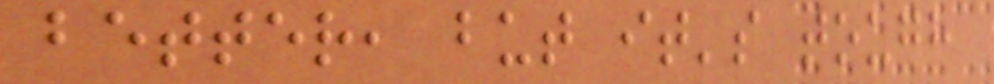better, but it's tough
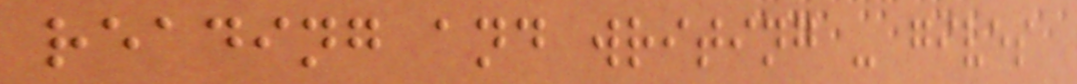reading and writing - gives
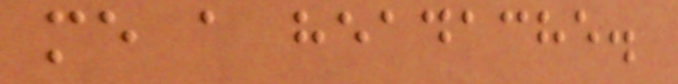me a headache.
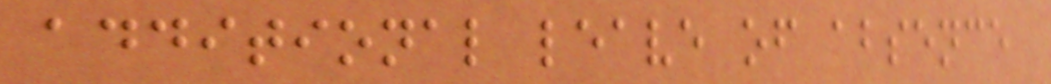additional leave of absence
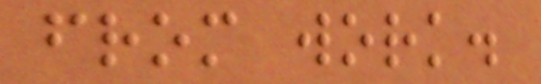from work.
